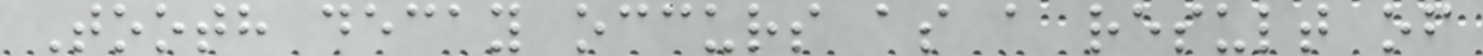Tooth decay occurs as a result of
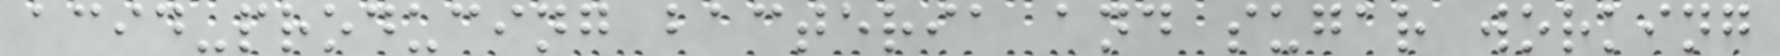acid-producing bacteria and sugar working
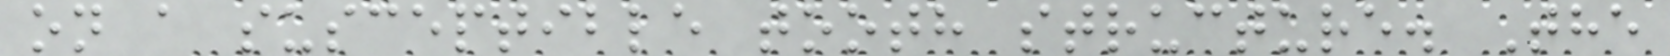on a susceptible tooth structure. The
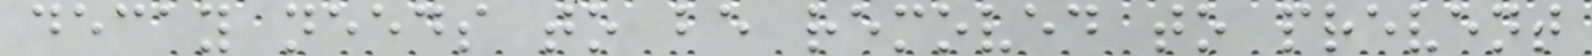decay needs to be removed to prevent
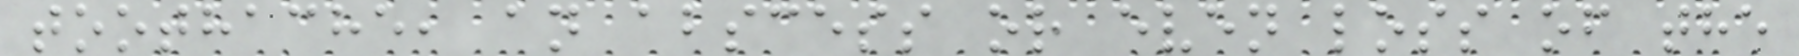toothache, an abscess or even loss of the
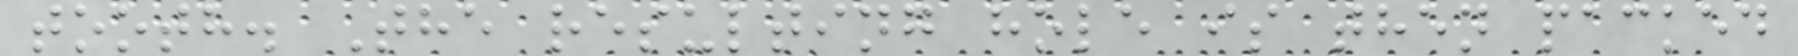tooth. The resulting hole is then packed
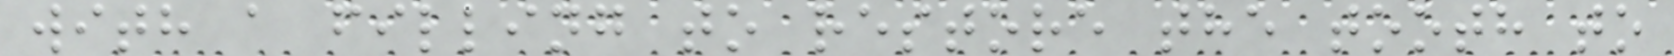with a filling to restore the tooth to
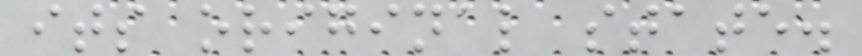its original state.
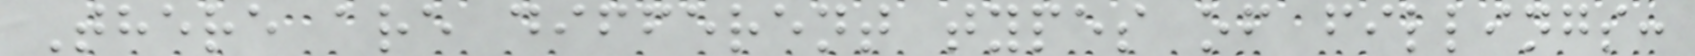There are different types of fillings:
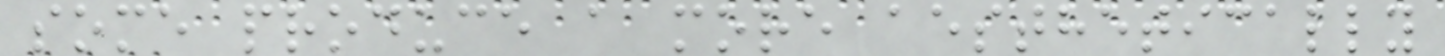some produce a more aesthetically
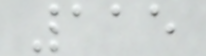115
